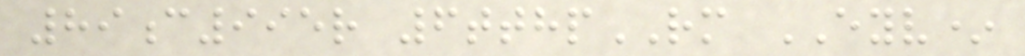89c995r 6tthpRM EYV*
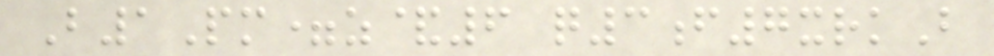B1Pm=z&6 q3f7xrkB
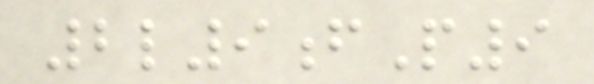2l9fP9
